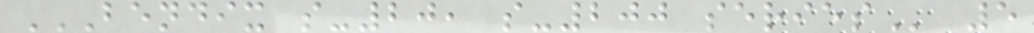BENDIX S-20, S-200 SERIES 5
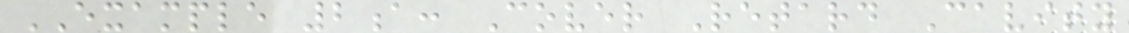EXAMPLE 2a: Cover Retard Cavity
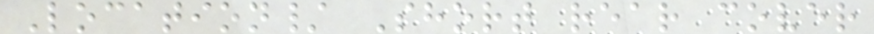Location/ Short rear cover
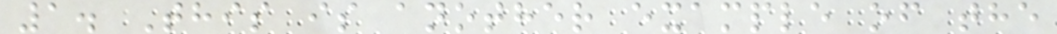1. This is another example of the
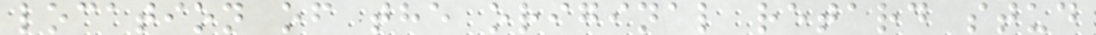location of the original retard stud
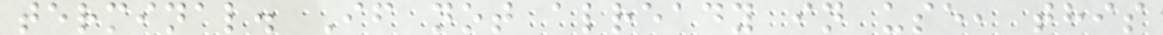terminal. If not already in use, this
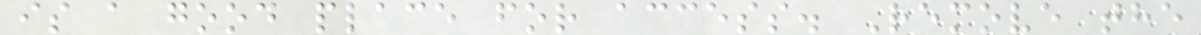is a good place for access. Remove the
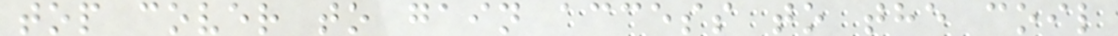top cover to gain access to the coil
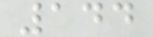144
